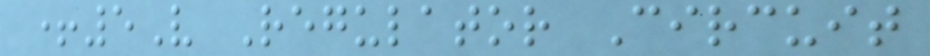+5V Regulator Circuit
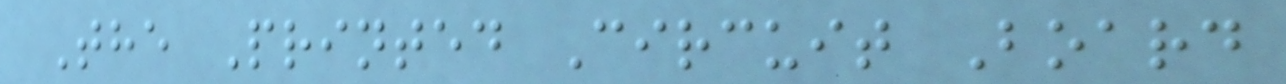The Printed Circuit Board
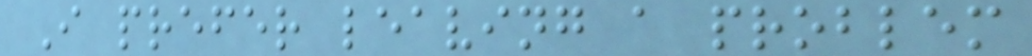I prefer leaving a problem
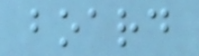board
